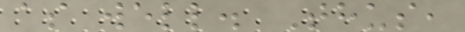as well. Thus,
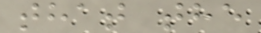that the
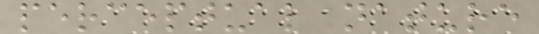perceptual nature
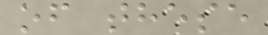of these
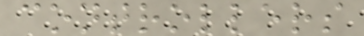controllers
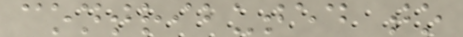contributed to
